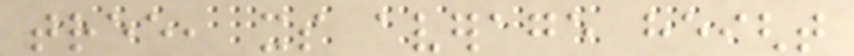tree, its average height
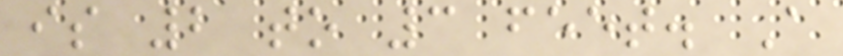is 2 to 3 feet. A
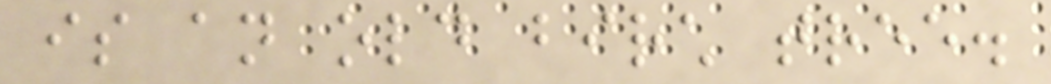is an old birch tree.
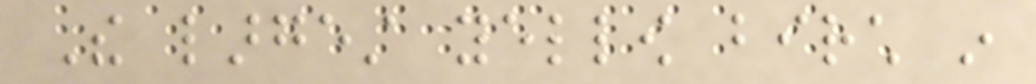The largest yellow birch in
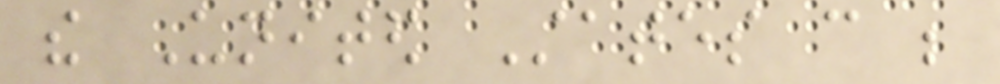the United States can be
